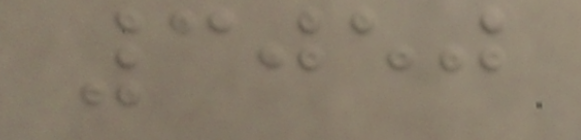3050
